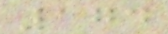174
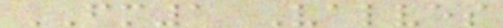FM1 Valves
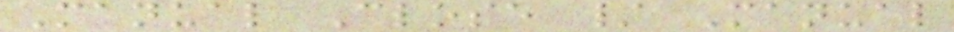Manual Close / Manual
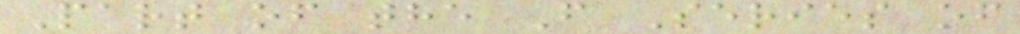Part of the F Series of
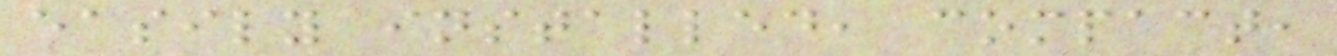easily installed, compact,
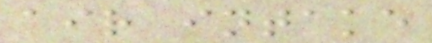air intake
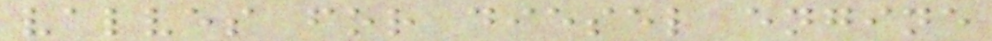valves for diesel engine
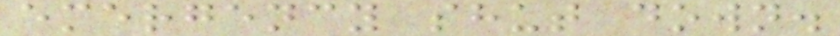emergency shut down.
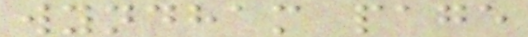wyndham page
